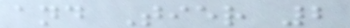and Tier 2
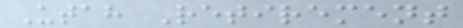Utah Retirement
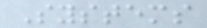Systems
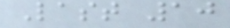Last 10
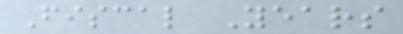Fiscal Years
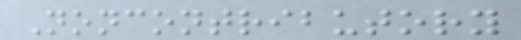Noncontributory
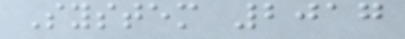System 2017
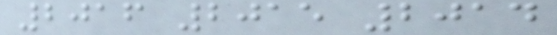2016 2015 2014
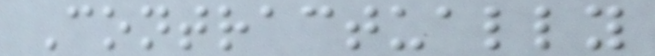Contractually
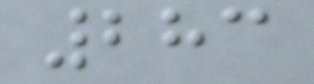283
